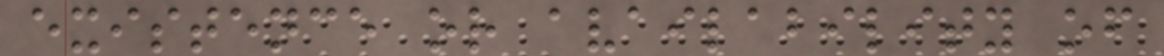existence or availability of
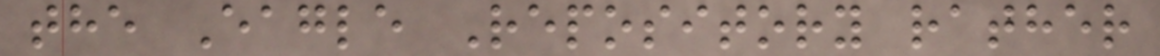the Eagle Repository rather
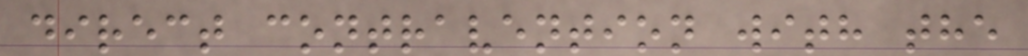direct contravention with the
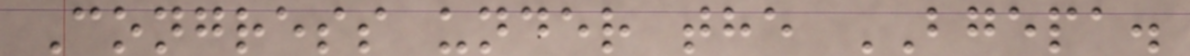Congress under the BGEPA.
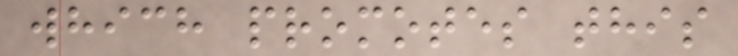which promotes this
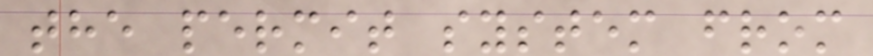the permit system from
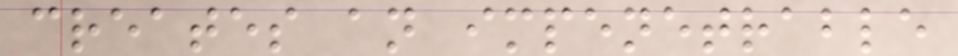creates an impenetrable
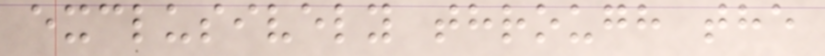exclusively through the
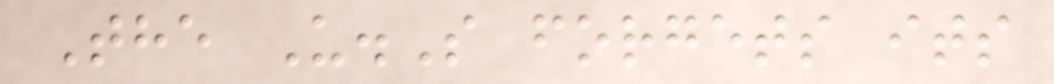The U.S forgets its
